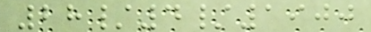28/4/1900
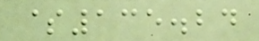$135.24
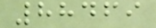88469
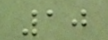10
